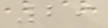29
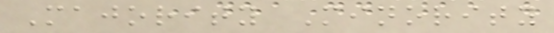Majority Minority
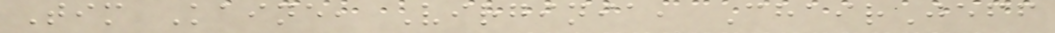Tim Kaine, Virginia, ChairJeff
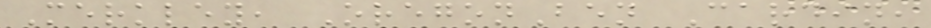Merkley, OregonBen Cardin,
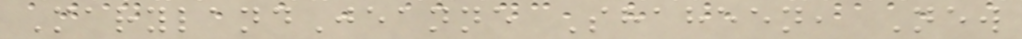MarylandJeanne Shaheen, New
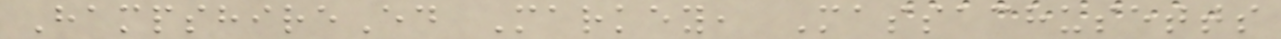HampshireEd Markey, Massachusetts
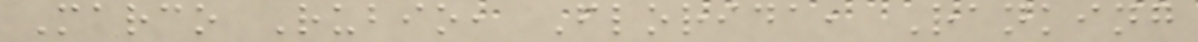Marco Rubio, Florida, Ranking
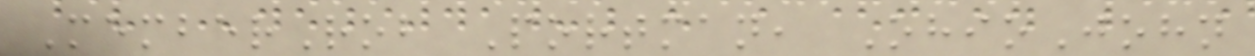MemberRob Portman, OhioJohn
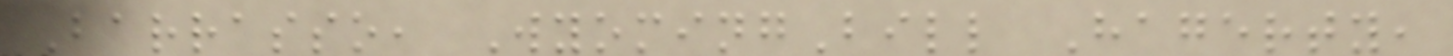Barrasso, WyomingBill Hagerty,
